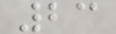23
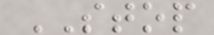STOP
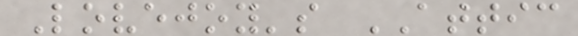Lovejoy's ATTIC
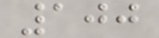100
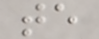te
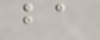ba
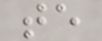te
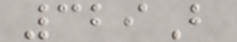329B
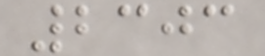2303
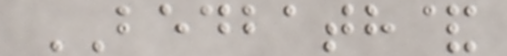BEDBATH&
